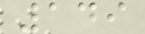149
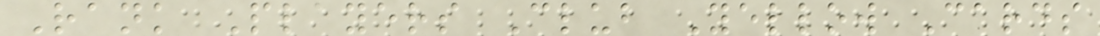Rank Players Club Yellow Cards
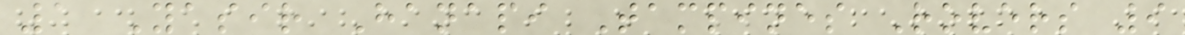1 Yasir Hanapi Tampines Rovers 9
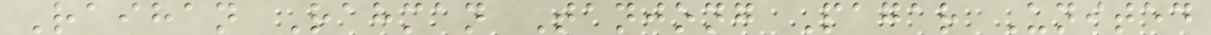Raihan Rahman Tanjong Pagar United
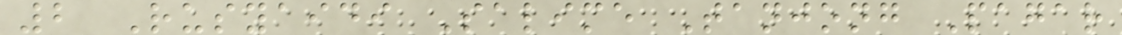2 Rusyaidi Salime Tanjong Pagar
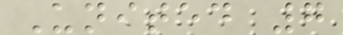United 7
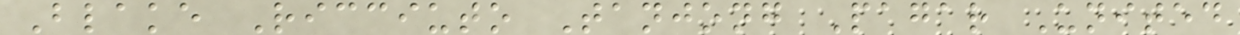Blake Ricciuto Tanjong Pagar United
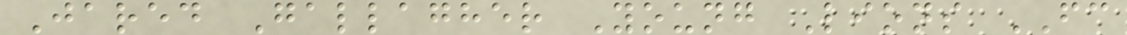Jared Gallagher Young Lions FC
